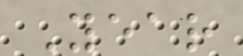Year
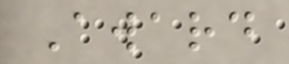Award
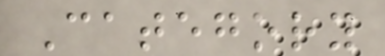Category
